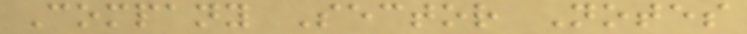Company Sector Notes
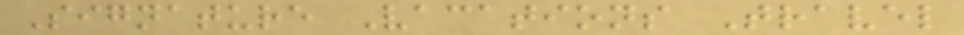Signature Vacations Travel
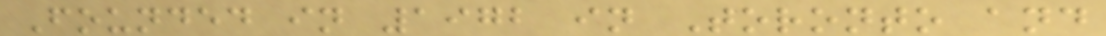Founded in 1972 in Toronto and
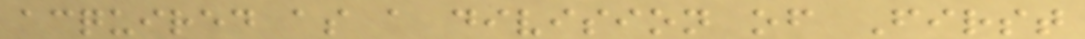acquired as a division of First
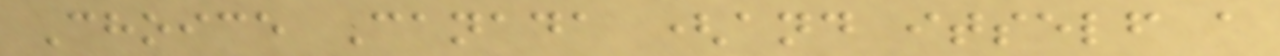Choice Canada (and itself a
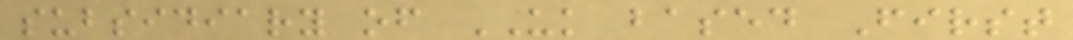subsidiary of UK based First
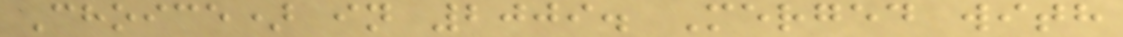Choice) in 2009. Merged with
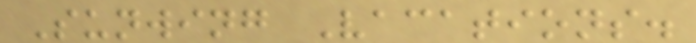Sunwing Vacations.
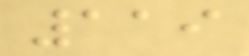119
